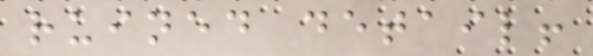ruined detail!
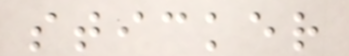sticker
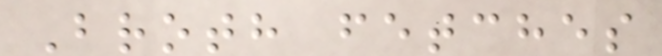Broth fetches
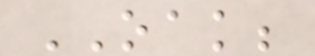OAK;
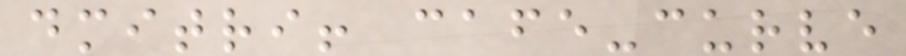dmitri! cafe-curve
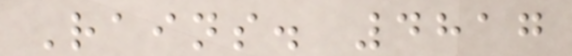Rains. 4817
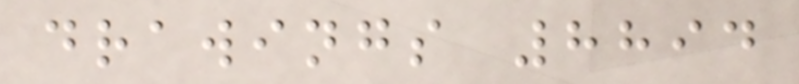drawings 8894
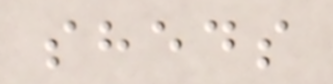sheds
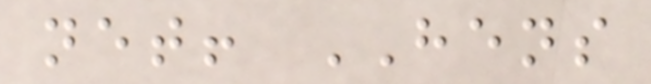net! HENS
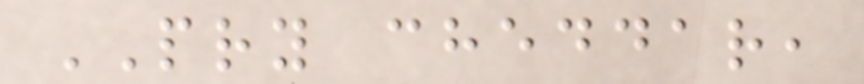PRY cheddar,
